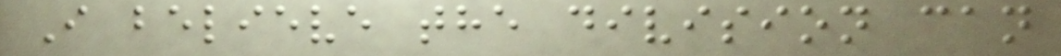I believe the division can
